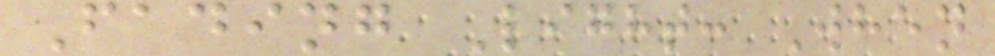Fading Light: When
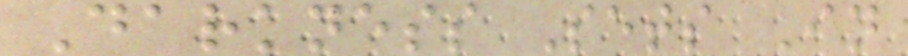Darkness Sets In
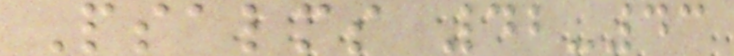Psalms 42-43
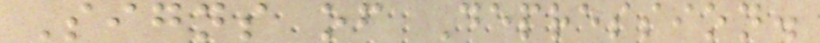Signs of Depression.
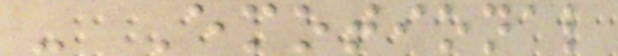- Emotional
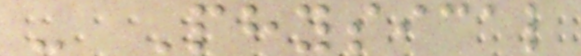- Physical
